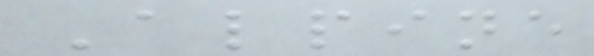Alpine
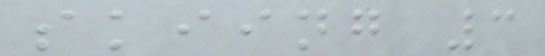skiing 3
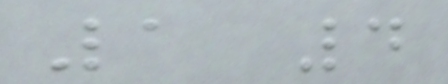1 4
